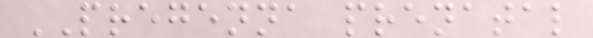PREGENNA prenatal
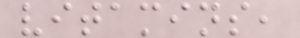vitamins,
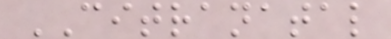CITRANATAL
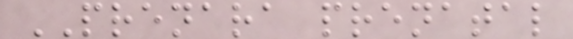PRENARA prenatal
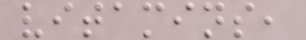vitamins,
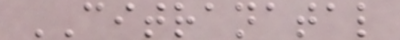CITRANATAL
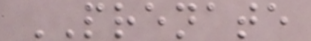PRENATE
